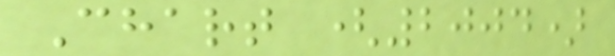Chart (2004)
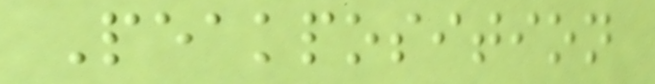Peakposition
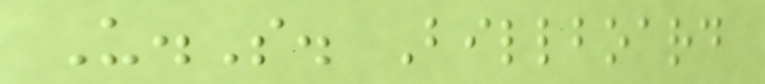U.S. Billboard
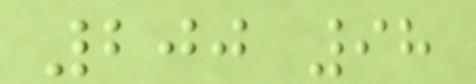200 98
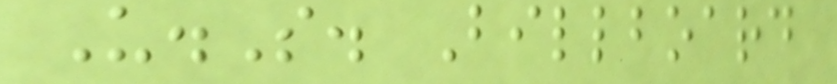U.S. Billboard
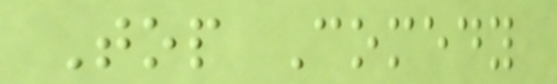Top Comedy
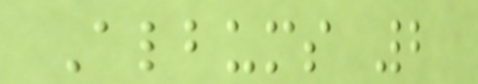Albums 2
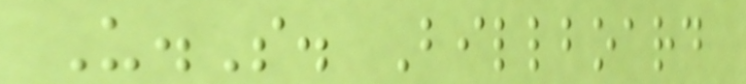U.S. Billboard
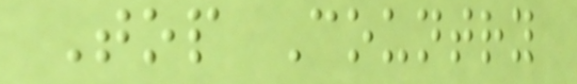Top Country
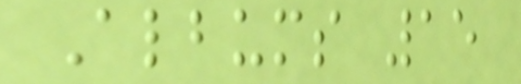Albums 15
